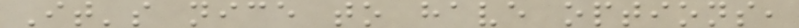It's nice to have options,
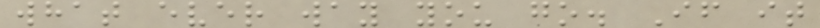what ever way you go. If it
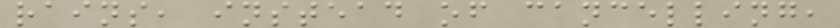rains, instead of cancelling,
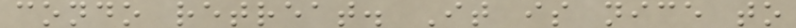condo retreat. It is nice to
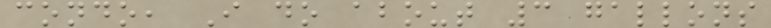condo, I do about 3 gallons
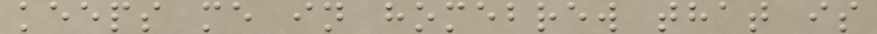keeps me in homebrew that is
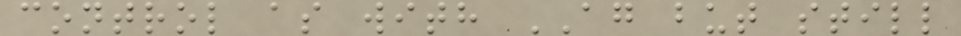control as with AG but still
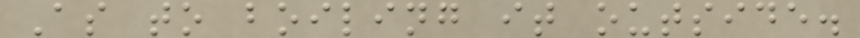As to boiling it outside.
